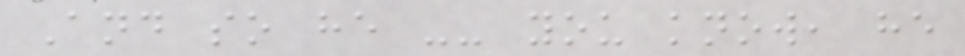And so he -- you know, he
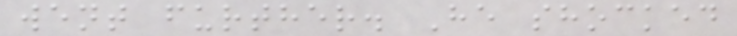went further. He shocked
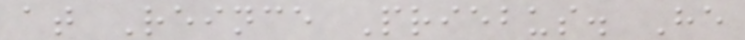at Reince Priebus. He
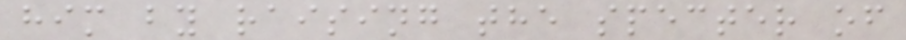him by raising the specter of
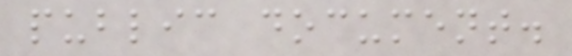public document.
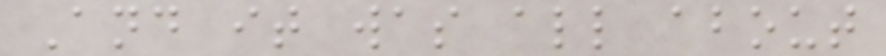And it was all about
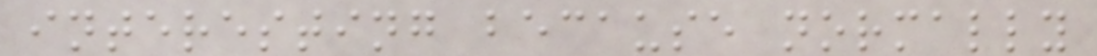interesting because normally
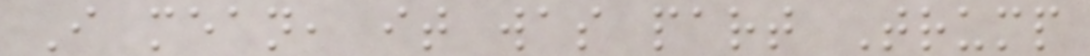I mean, it was part Trump
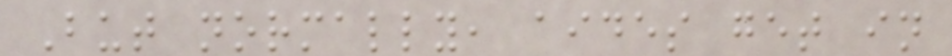But normally, aides get in
